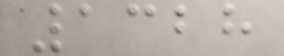1328
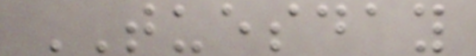TUESDAY
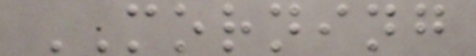MORNING
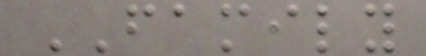FAMILY
